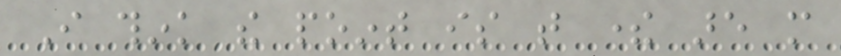I think the point is that there are more
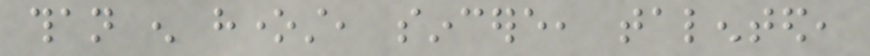than enough honest, sincere, talented,
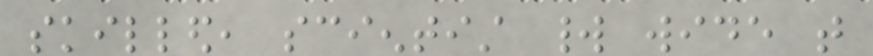skilled, scientist world wide that
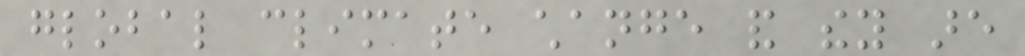global climate change and they are
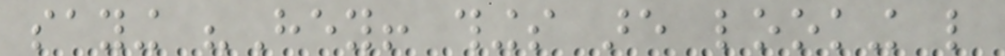saying "Hey! things are looking like
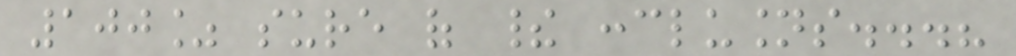100% sure of their conclusions...?
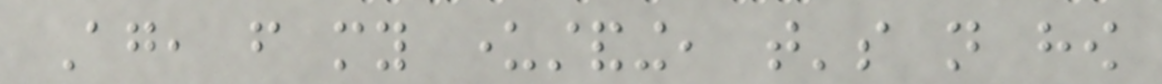Again, from my understanding, that's not how
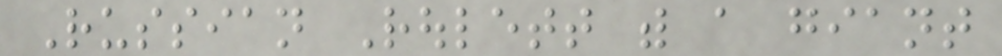Russian Roulett with a giant
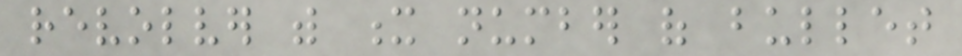revolver with x number of bullet
